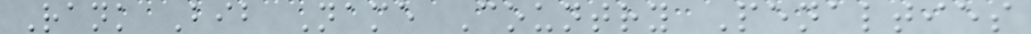Rank Bib Name Country Penalties
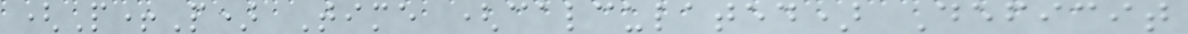(P+P) Time (calculated) Deficit
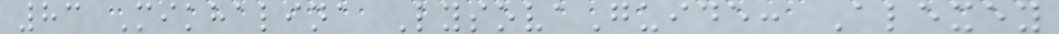83 Mikhalina LysovaGuide: Alexey
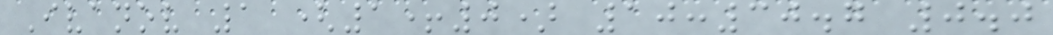Ivanov 1 (1+0) 10:30.7 0.0
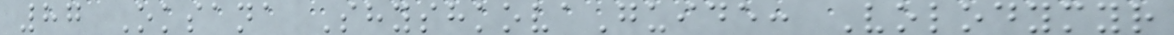87 Oksana ShyshkovaGuide: Volodymyr
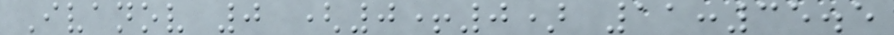Ivanov 0 (0+0) 11:35.5
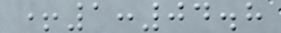+1:04.8
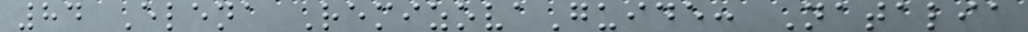84 Elena RemizovaGuide: Natalia
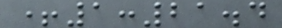+1:21.4
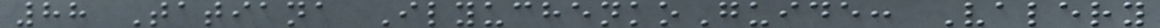88 Tatiana IlyuchenkoGuide: Valery
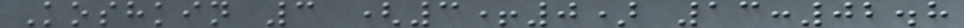Koshkin 3 (3+0) 13:02.8
